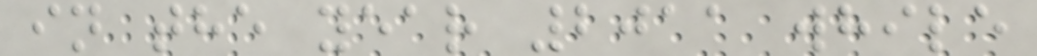in the year 2011 while
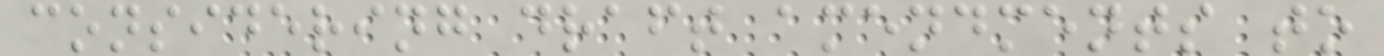considering draft amendments to
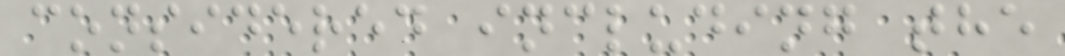considered including the
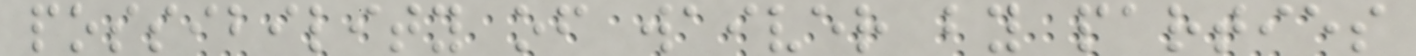possibility of waiver by parties
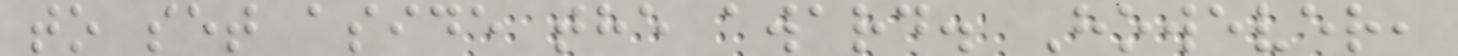to set aside the award. However,
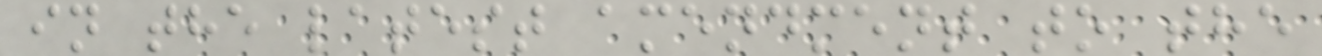in the latest amendment to the
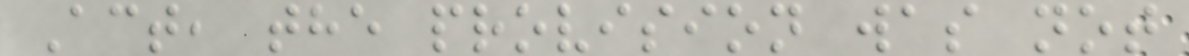Act, the provision was not
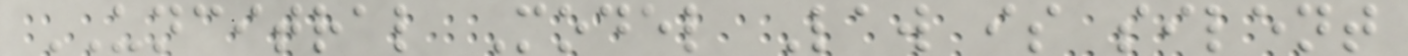UNCITRAL Model Law is silent
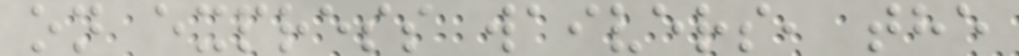on express waivers, the
